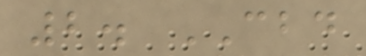2. CBD
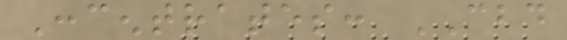Concentrates: CBD
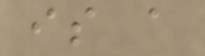is a
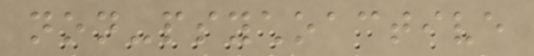non-psychoactive
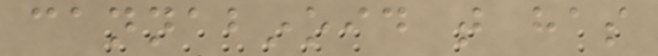cannabinoid that has
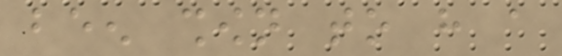been shown to have a
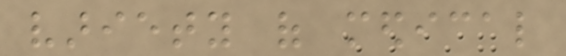variety of medical
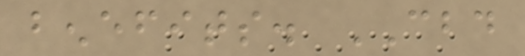benefits. CBD
